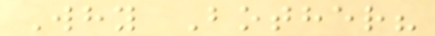Why Bother?
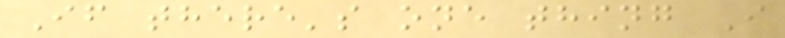If there's one thing I
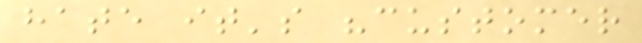hate it's "customer
